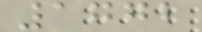1772
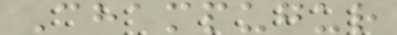Champugur
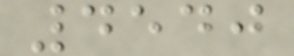4540
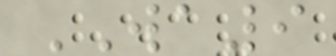WA9
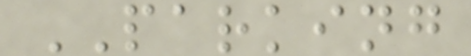PARKING
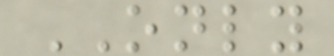ONLY
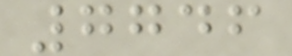7746
